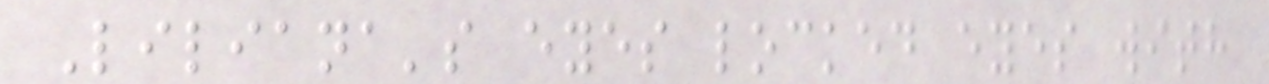Liliana's eyes locked eyes with
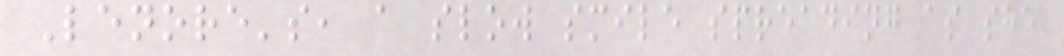Lenore's, a slow smile spreading as she
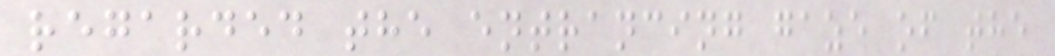regarded the entrancing gaze of the
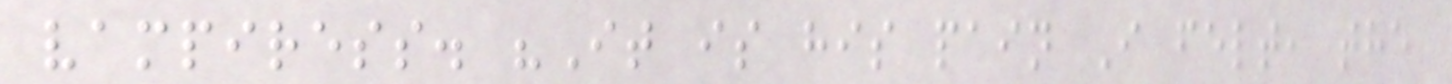vampiress. "It is his pain I felt, the
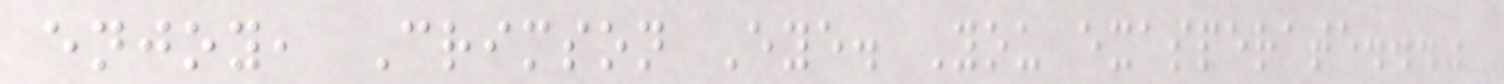enjoy, Crimson Eye. You exasperate..."
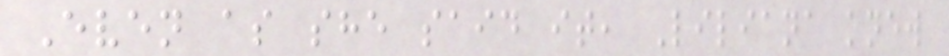Even as she said it, Liliana knew
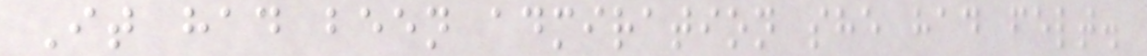It had been admiration she had felt.
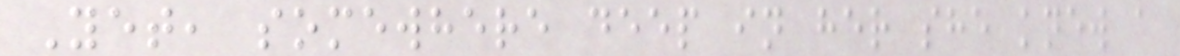Yet, somewhere deep in her she knew a
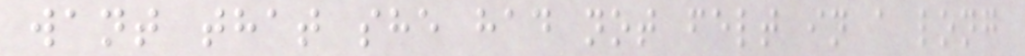want that she had not felt in a long
